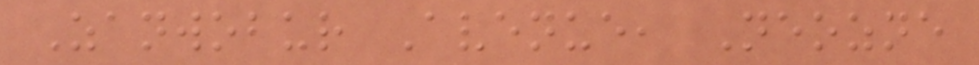Zanwobur Avenue, Neozne
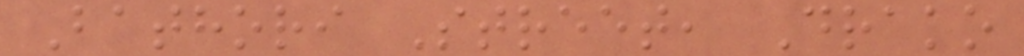Bathori Street, Drako
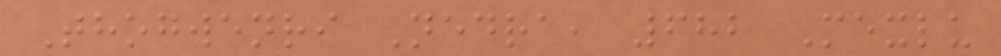Thogwenri Nedra, 682 Mexlu
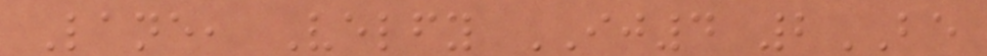Lane, Velfy IJ4 2BE
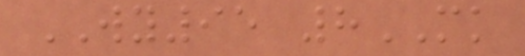WY95 8MK
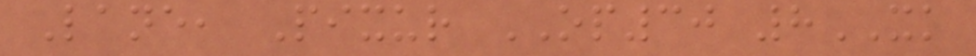Lane, Pixur OP30 8XK
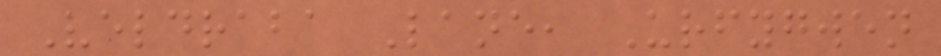Veldraba Lane, Urfygwen
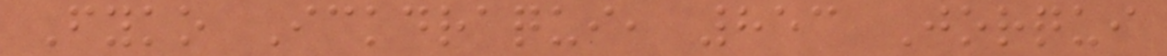Fyko Ickdraqui, 853 Jorqui
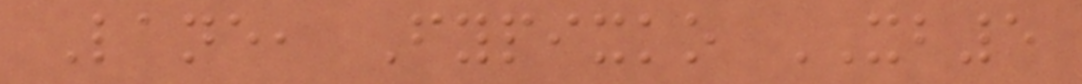Lane, Fypixko XB5
